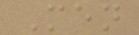Men
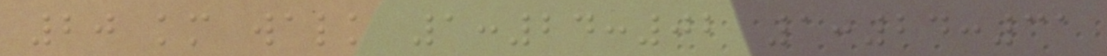20 km walk 1:24:02 1:24:31
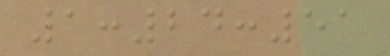1:24:51
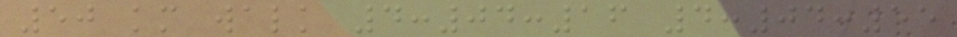50 km walk 4:04:16 4:04:55
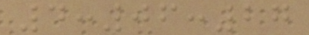4:06:27
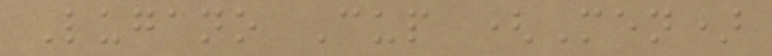Lugano Cup (Men)
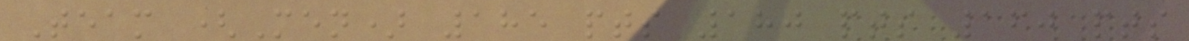Team (Men) 185 pts 180 pts 160 pts
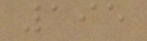195
